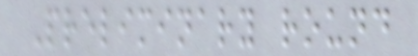Preliminary round
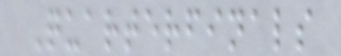Quarterfinals
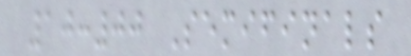10:00 Semifinals
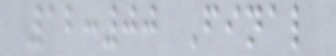12:00 Final
